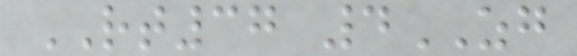RT37 4ZG
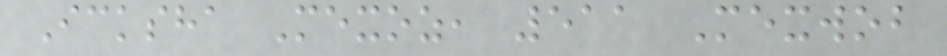Icksha Mexoz, 511 Mexwob
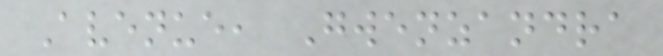Avenue, Gwenzandra
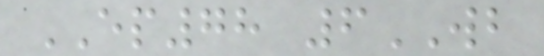EP78 6WB
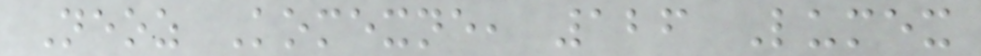Neoz Komexne, 126 Lumex
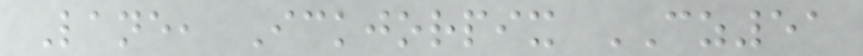Lane, Ickjorpix CZ51
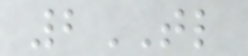2TL
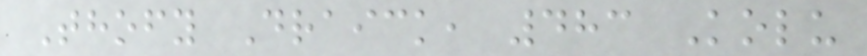Thofy Draick, 483 Kolu
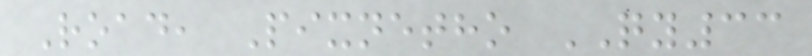Road, Pixnetho QY33
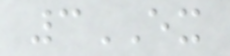3EX
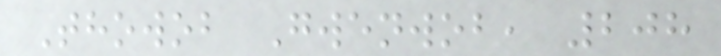Thowob Gwenwob, 208
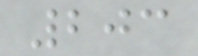203
